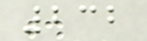232
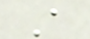A
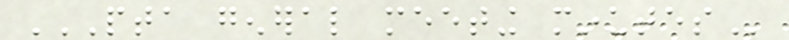PTA GENERAL MEETING MINUTES
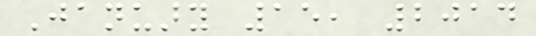January 15, 2014
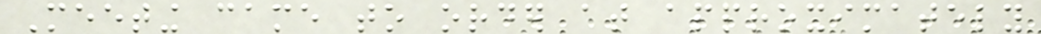Meeting came to order at approximately
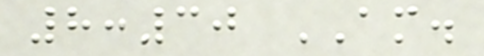8:30 AM.
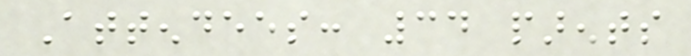Attendees: 34 parents
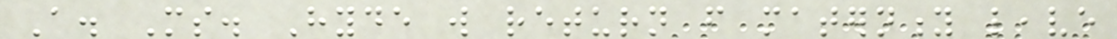A. Ms. Hyde will return from maternity leave
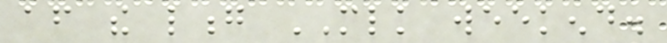after the long MLK weekend.
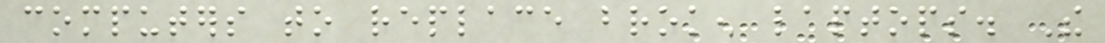computers to replace broken laptops. The
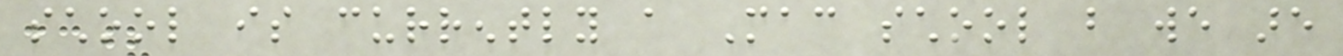school is currently a Mac school but we are
